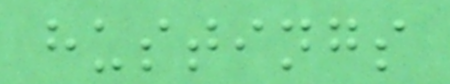hustings
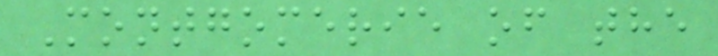Montgomerie of the
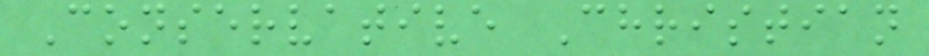Conservative Christian
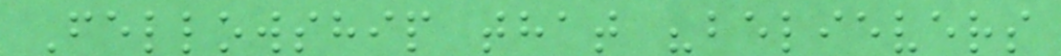Fellowship that "believers
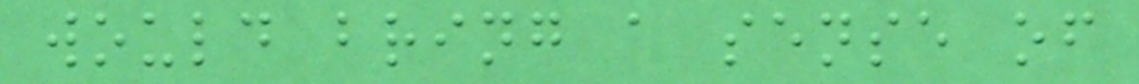would bring a sense of
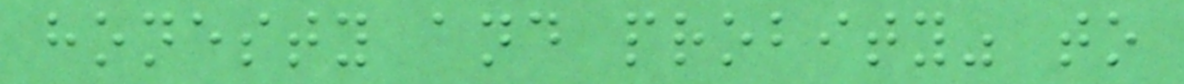honesty and probity" to
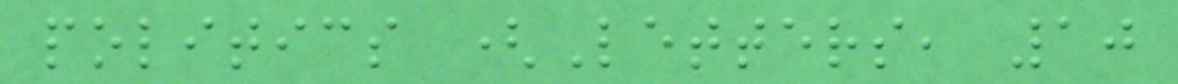politics (Letters, 10
